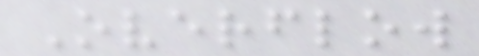Overflow
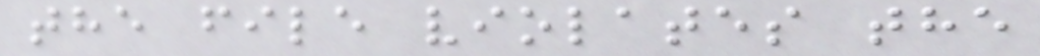the file violates the
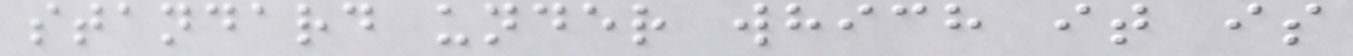standard under which it is
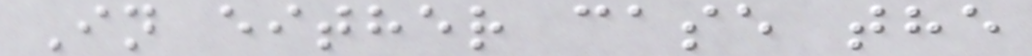In either case the
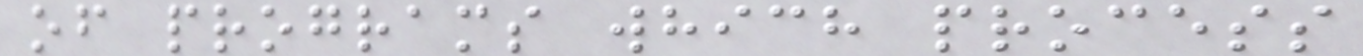of programs which process
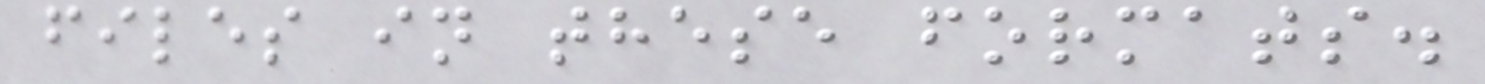files in these formats.
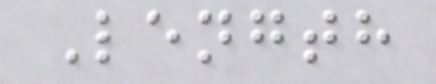Length
